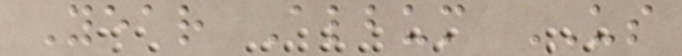Year Album US
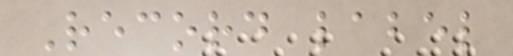Record label
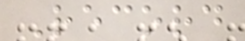Record
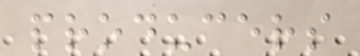producers
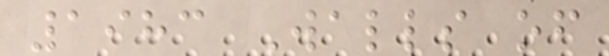1983 Walls of
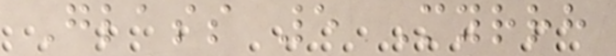Glass 5 Myrrh
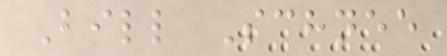Bill Schnee
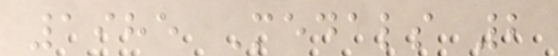1985 Medals 2
